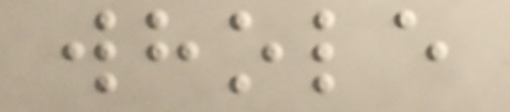whole
